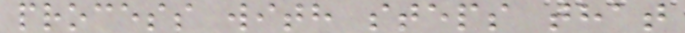process with steps that
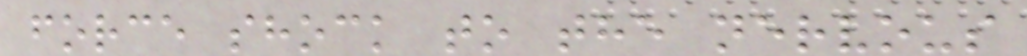force shock to the nervous
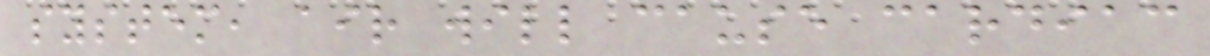system, air will cause cardiac
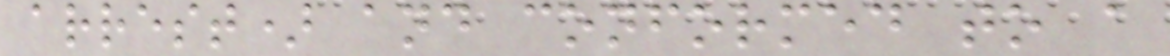arrest) and conformed to a
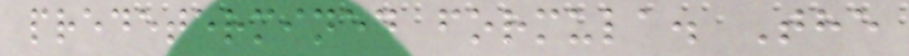predetermined formula. The
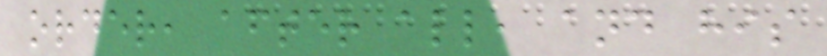order, after all, and his
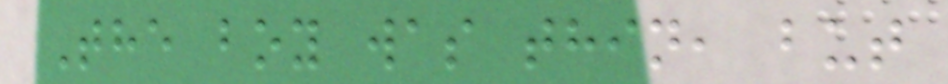The boy was thin, but
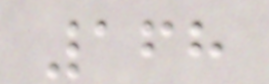168
